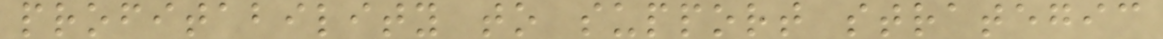profitability to support strategic
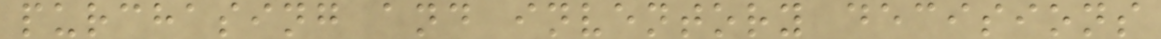purchasing and inventory decisions
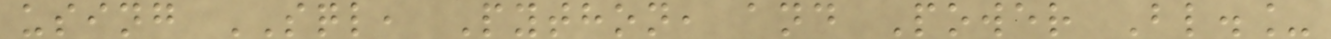using SQL, Python, and Power Bl._
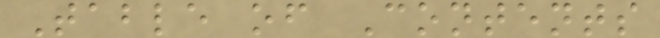Table of Contents
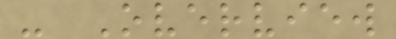- Overview
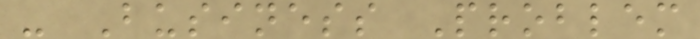- Business Problem
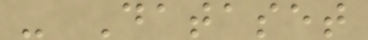- Dataset
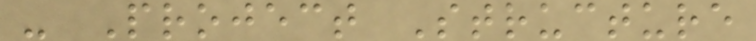- Project Structure
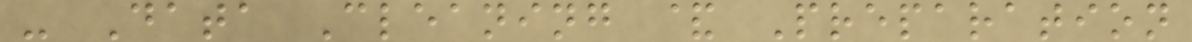- Data Cleaning & Preparation
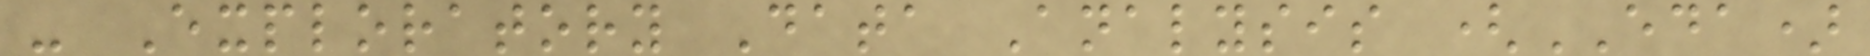- Exploratory Data Analysis (EDA)
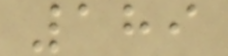189
